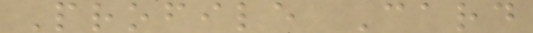Profile Card
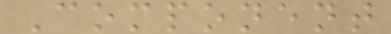Component
